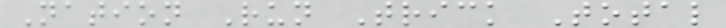Nation Run Trick Total
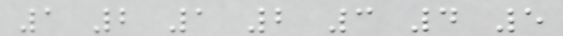1 2 1 2 3 4 5
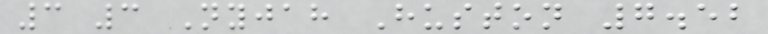3 3 Nyjah Huston 7.52
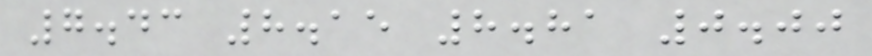7.43 8.15 8.81 0.00
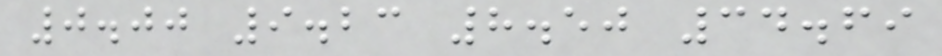0.00 9.23 8.50 34.69
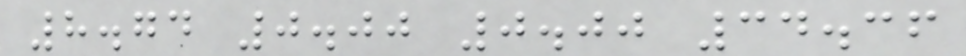8.74 0.00 0.00 34.36
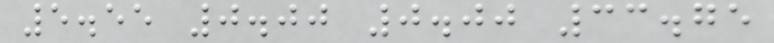5.55 0.00 0.00 33.75
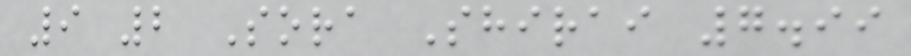9 2 Sora Shirai 7.99
